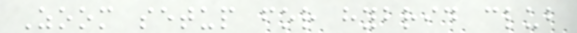Zoom setup for hybrid club
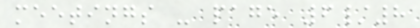meetings - page 6/8
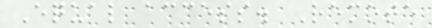Equal access. Remote
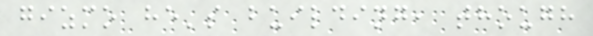gizmo he's building, though
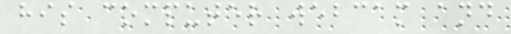his computer webcam and
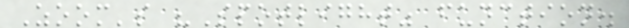Zoom's "Spotlight" function.
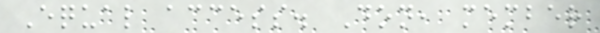Equal access. Don, member
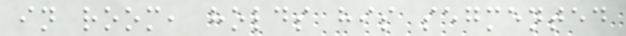in room, holds his segmented
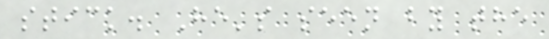stick. He's seen by the
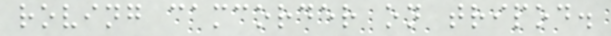roving camcorder on tripod.
